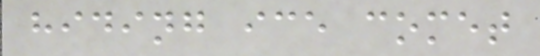hiding ice comet
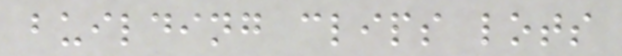building clips lots
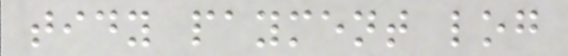tidy payment log
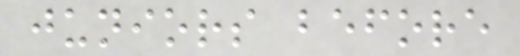juniors before
